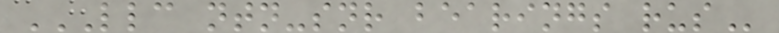LLC NTN-SNR BEARINGS RUS
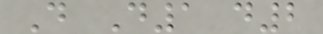D D1 d2
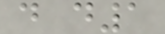d d1
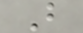B
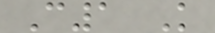C1 K
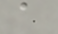a
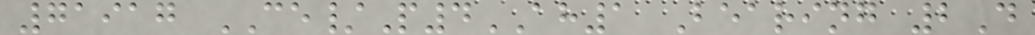71917 CE/P4AH1 Bearing 2D
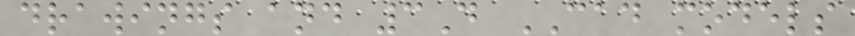drawings and 3D CAD models
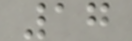17
